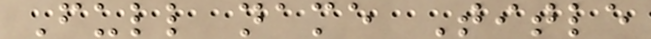Full name Title
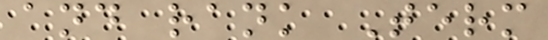and rank Term
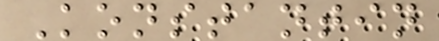Konstantin
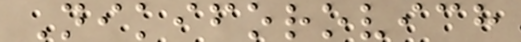Nikiforovich
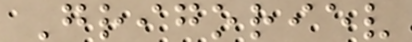Grigoriev
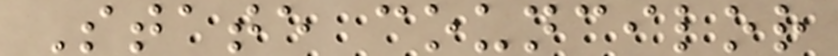State councilor
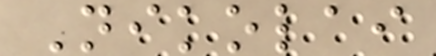Nikolai
